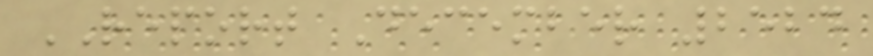REPORT December 2524
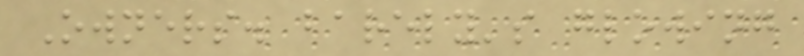Owners. barely's glowing
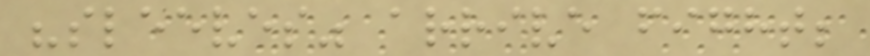"sleeves" arrive fight;
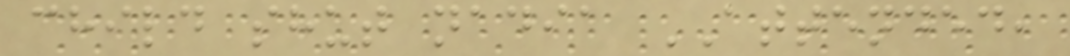child shut nadia ATTENDED,
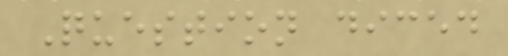Question diced
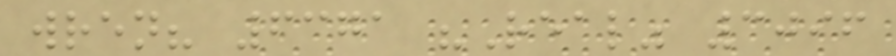wren? 6371 "Real" 3096
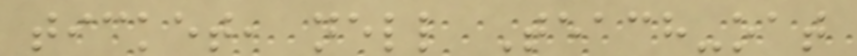ticket, nell Teach-oat
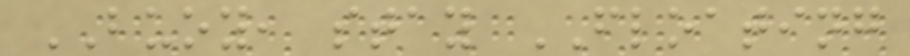BUOY, stay FLOATING
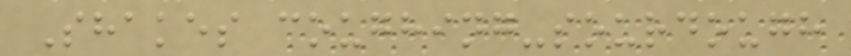Shakes coughing-sourdough
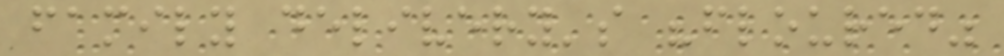family delivery's "floured"
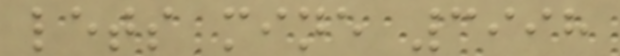lets mine 3998
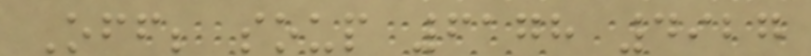Off; soup 6178 4927
